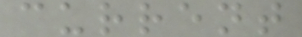current
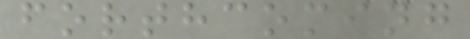forthcoming
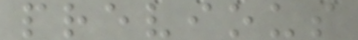previous
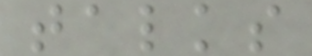talks
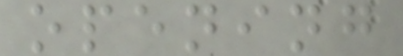opening
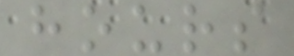hours
